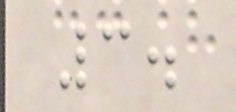3.
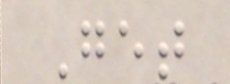Get
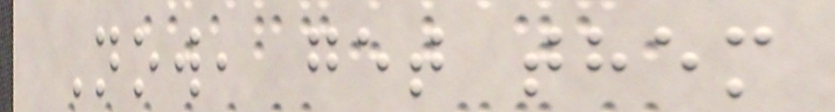Now, get them
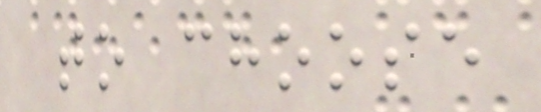to choose
